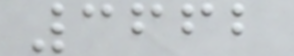3662
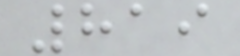819
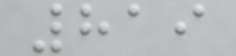819
